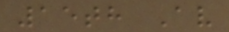15th Av
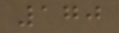170
